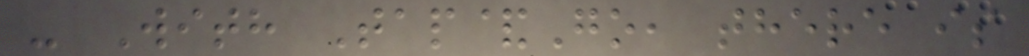- With Tap&Go, there is
